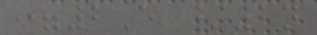=2E /2n
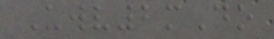Uwv2mDo
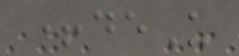+deU
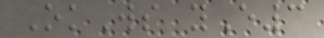OkWs yE3
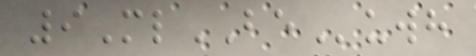9MlBEuwh
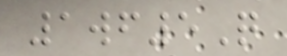1wf5Q
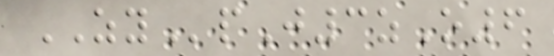ZYpJ3zO6
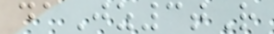daJz3tR
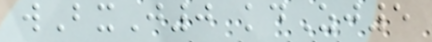wBxJ0 kdZj5
